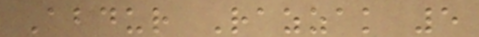Abdur Razzak 5
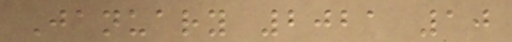January 2021 10
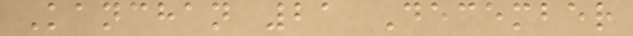Kanchan 21 December
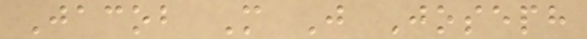Jacob M J Joseph
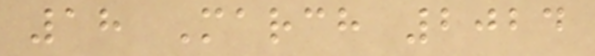18 March 2024
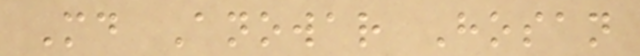Md Anowar Hosan
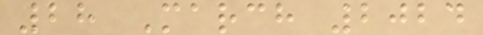28 March 2024
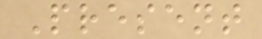Present
